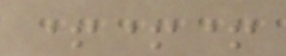+++
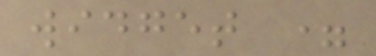widget =
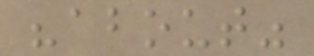"about"
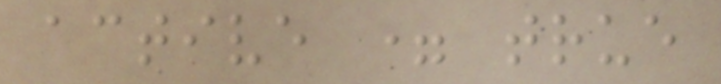active = true
